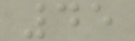45
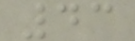43
